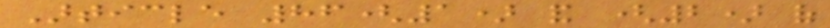Article 86(1) and (2) of
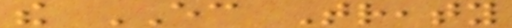the EC Treaty
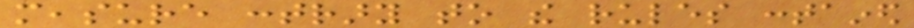measure contrary to the rules contained
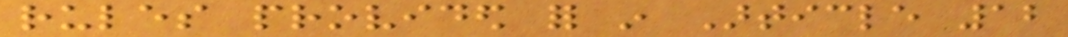rules provided for in Article 12
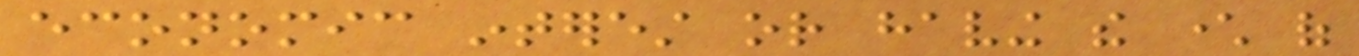economic interest or having the character of
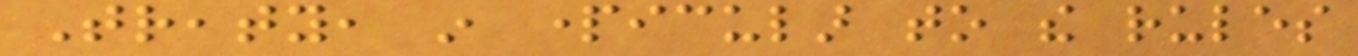Treaty, in particular to the rules
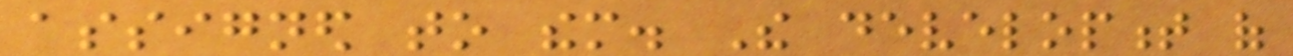assigned to them. The development of
